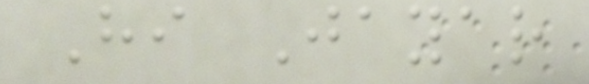Hi Jayar
